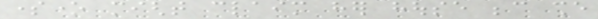someone might claim her house because she
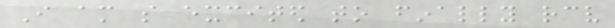I am so excited to finally receive
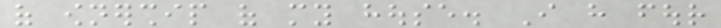of ownership of my house. I have four
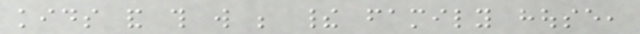kids and this will be their family house,
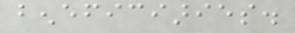beneficiaries.
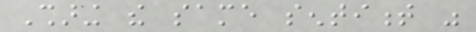Sharing the same sentiment was
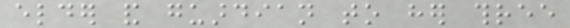elder and guardian to her three
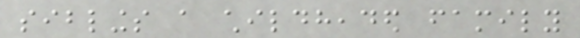siblings a childheaded family
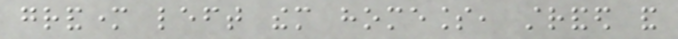grandmother left them homeless, stranded and
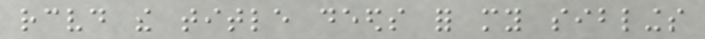received the title deeds for my siblings
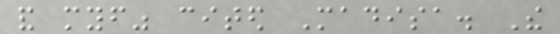and myself" cited Madisa. The
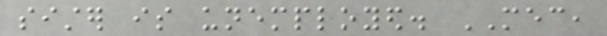sister is unemployed. MEC,
